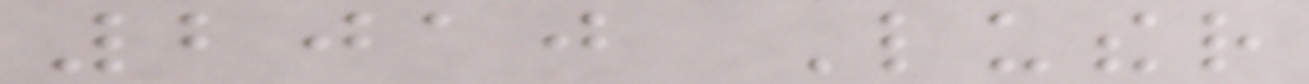2010 Luther
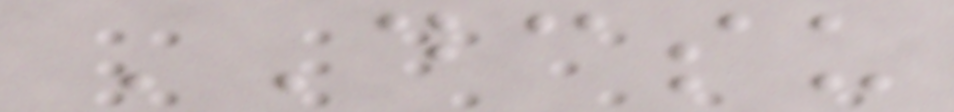DCSU
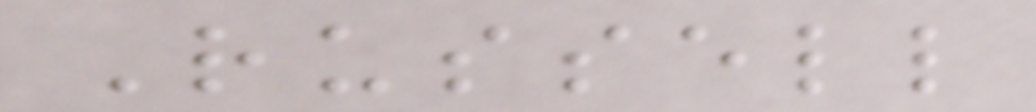Russell
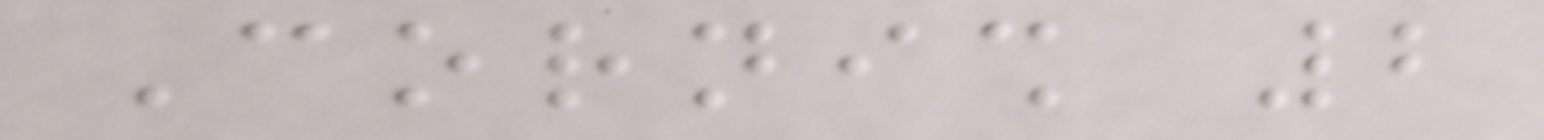Cornish 2
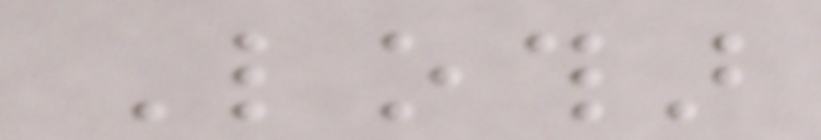Lothar
